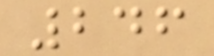246
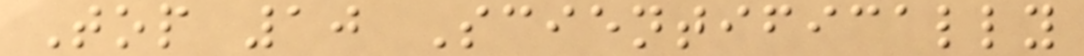Top 10 Scientifically
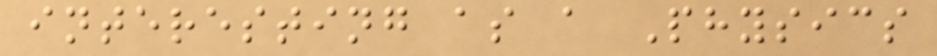interesting as a Physics
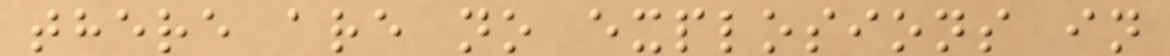there are no explosions in
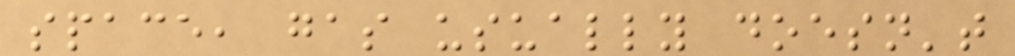space, gas usually doesn't
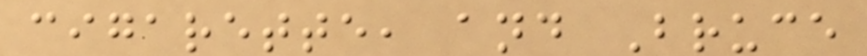cigarette, and Bruce
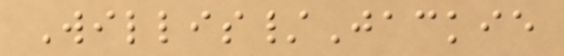Willis/Jackie
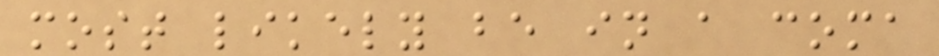most likely be in a coma
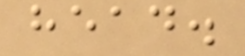head.
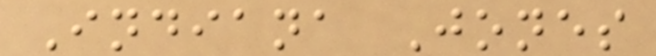Indiana Jones
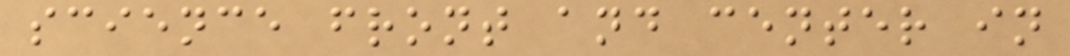science front and center in
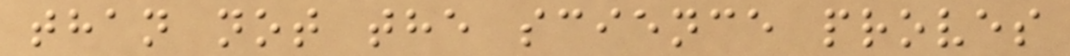than not the science proves
